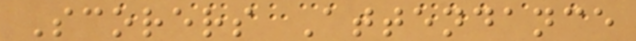Scorers Attendance
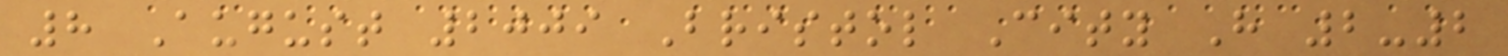8 August 2009 Bristol City H 2-2
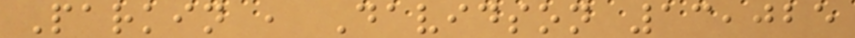Parkin , Davidson 13,025
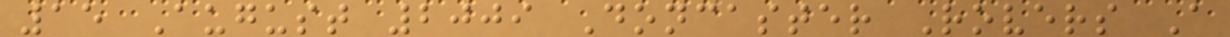15 August 2009 Doncaster Rovers A
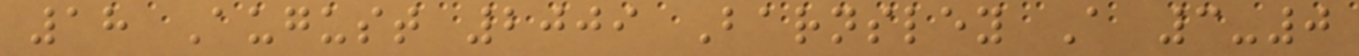18 August 2009 Barnsley A 3-0
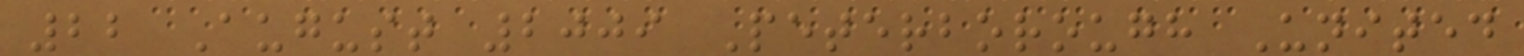22 August 2009 Peterborough United
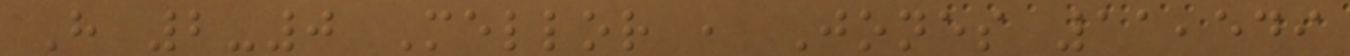H 2-0 Mellor , Jones 11,549
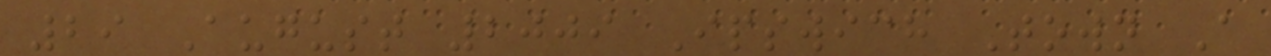29 August 2009 Ipswich Town A
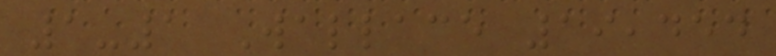1-1 Wallace 19,454
